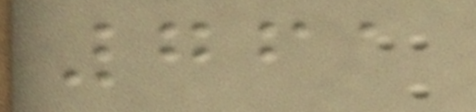761
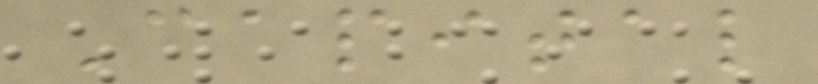Capital
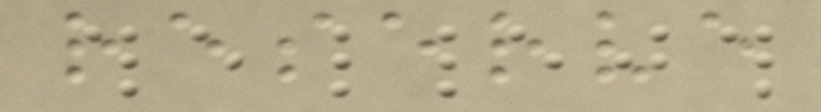reserve
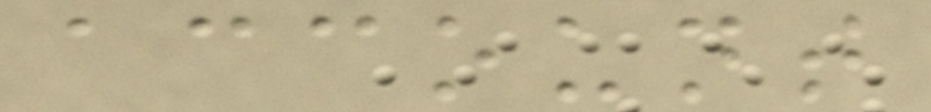account
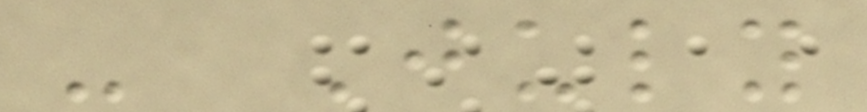- July
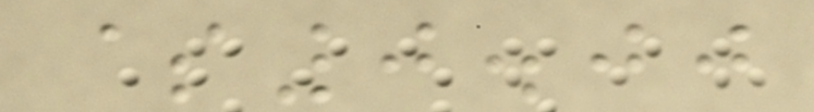$0.00
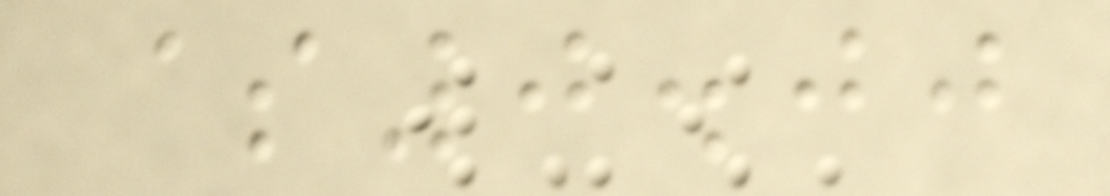$0.00
